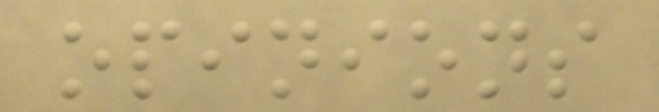opinions
